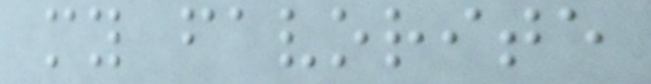my favorite
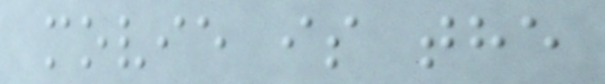movie is the
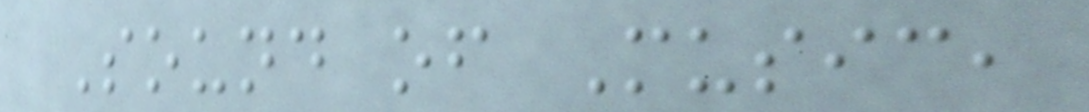Sound of Music,
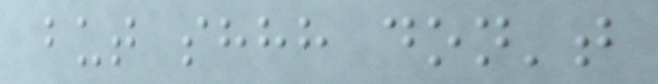but shhh don't
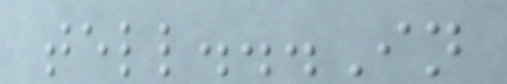tell...In
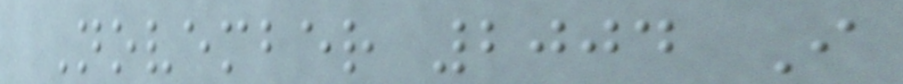November 2004 I
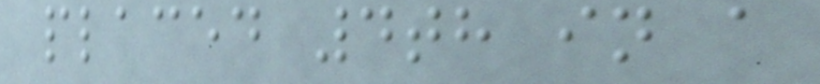placed 4th in a
